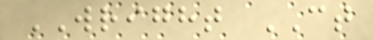WRIGHT CT
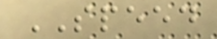SPEED
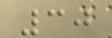30
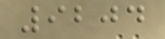9204
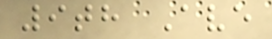9th Ave
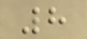8
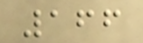166
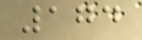174
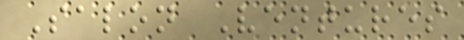Salon Ventures
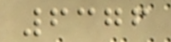6376
